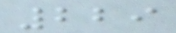229
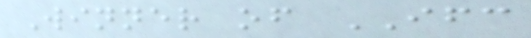Winner of IFC
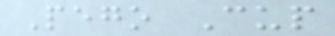Pego Cup
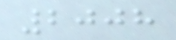2008
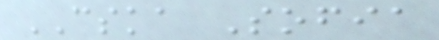CSKA Sofia
